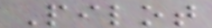Pilot
